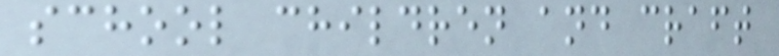school children and craft
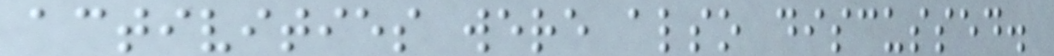activities were also discussed.
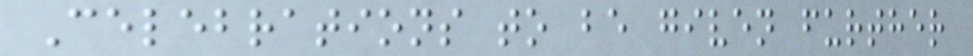Celebrations to be given further
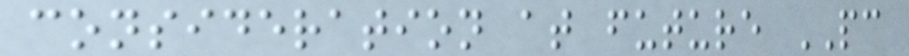consideration at future PC
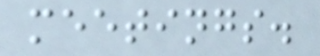meetings.
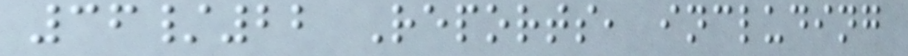36/22 Reports, including
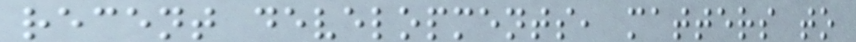recent developments, matters to
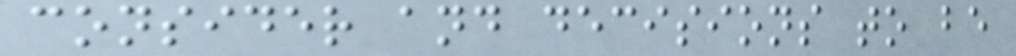consider and decisions to be
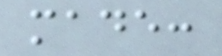made:
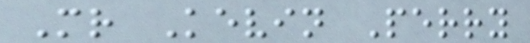Mr Kevin Perry
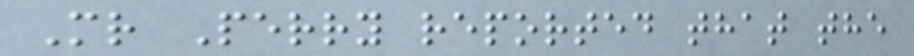Mr Perry reported that the
